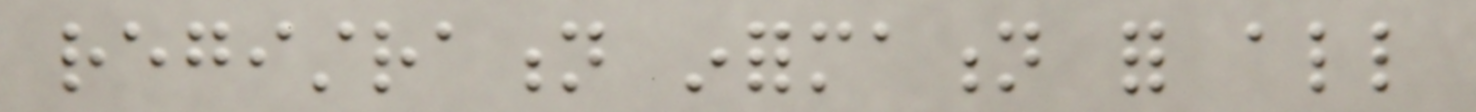registration information for all
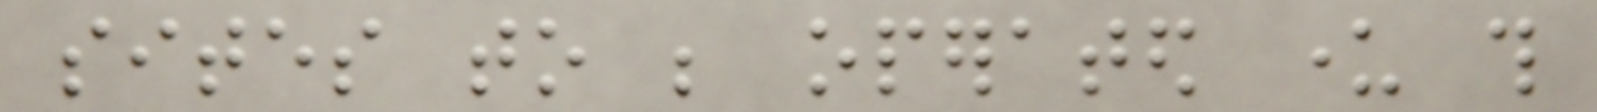sites to be operated under this
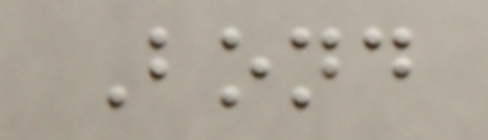Bond
